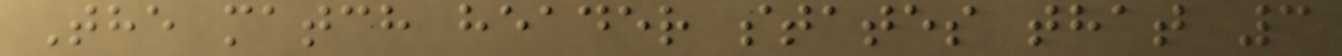The match header states that 3
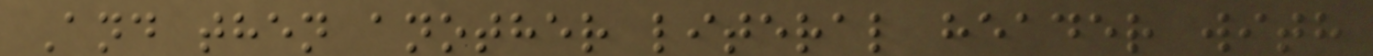And then another literal header with
